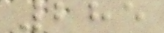285
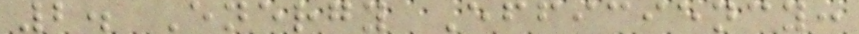2. Energy Efficiency:
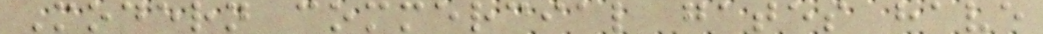Modern commercial gates have
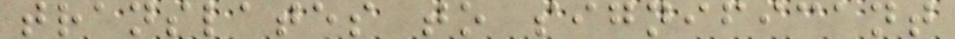translates to significant
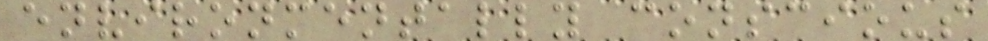environmentally conscious
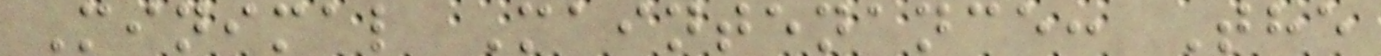Minimal Maintenance: The
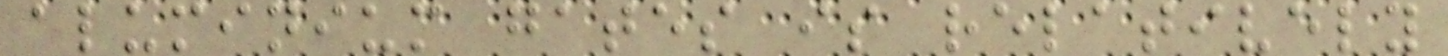aluminium gates is relatively
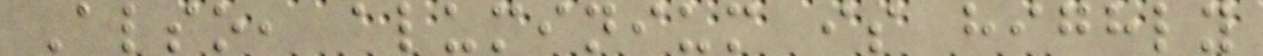Also, aluminium is highly
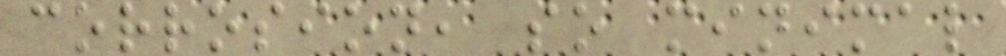corrosion, so minimal
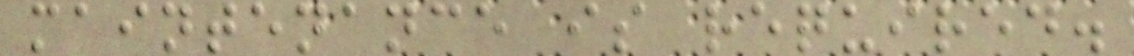maintenance is required.
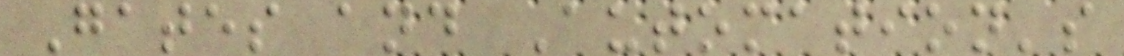Gates and Automation's
